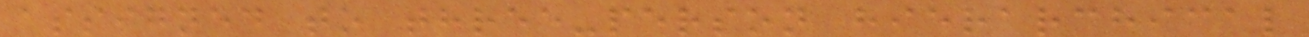assigned to three-person hierarchical
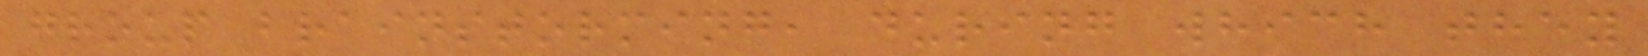group brainstorming, during which they
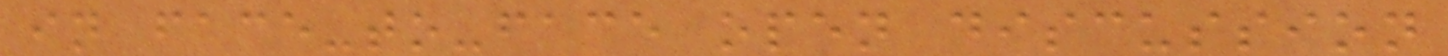in face-to-face open discussion
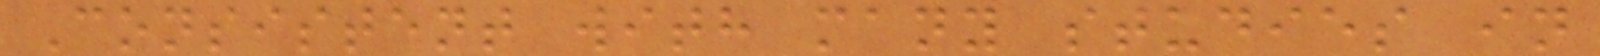Consistent with many studies in
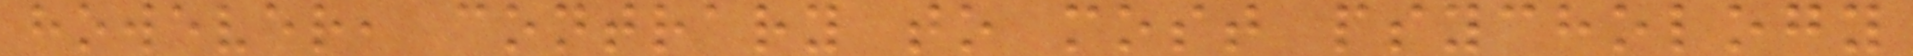however, contrary to most psychology
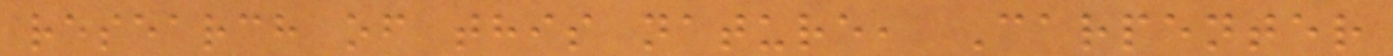research of this nature, Carpenter
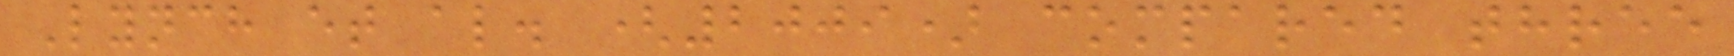Lynch et al. (2009) compared three
